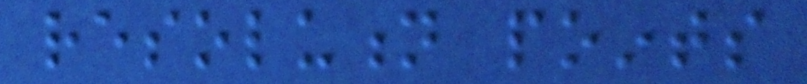resolution points
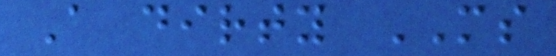A dirty MS
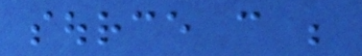source can be
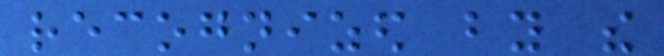recognized by the
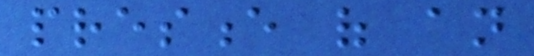presence of an
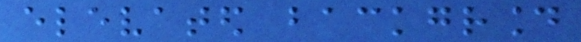elevated background
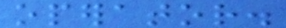operator.
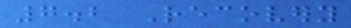7.2 Recovery
